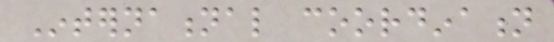International coordination
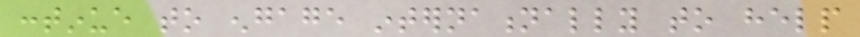continue to engage internationally to help
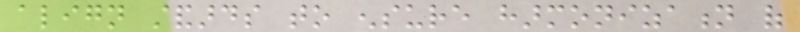align standards to ensure harmonization of
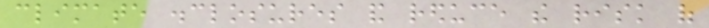climate disclosures and reduce the risk of
